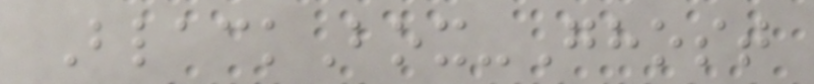BlackBox-Ghost
